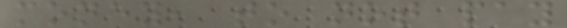money, to not pay
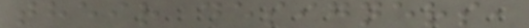their designers,
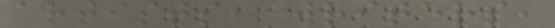artists, writers,
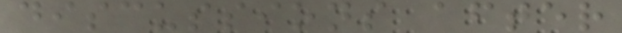discussions after
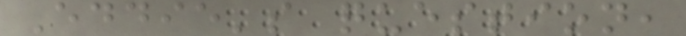Eddie's question,
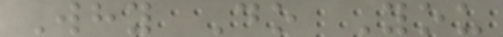Why Do You
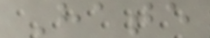Hate
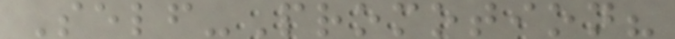Self-Promotion?
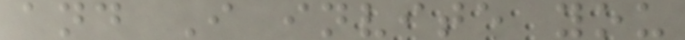and I invite you
